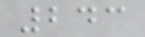243
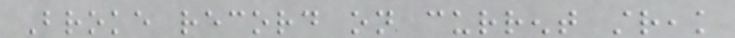Broke record on current streak
